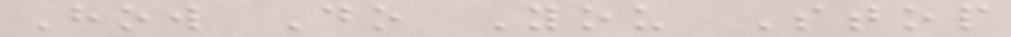How Do You Stop
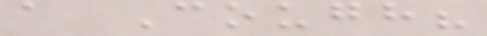a Cough?
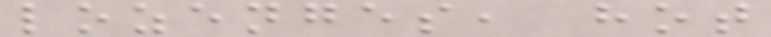lozenges, hot
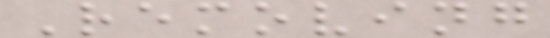Removing
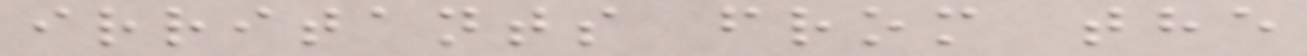irritants from the
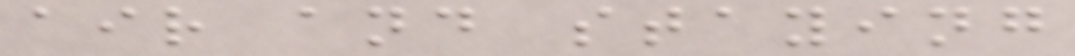air and staying
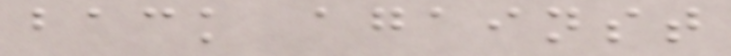back against
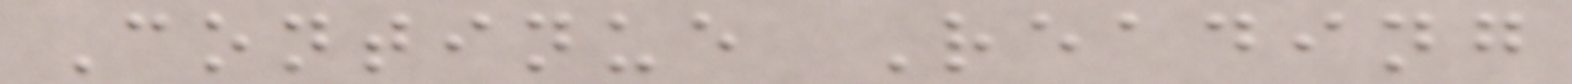Continue Reading
